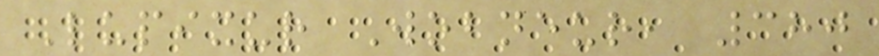Lupixur Wobneur, 380
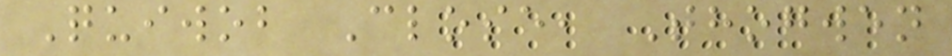Quiwob Close, Thogwen
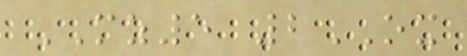MZ5 2OX
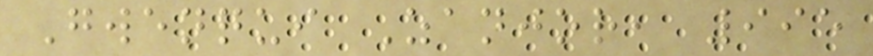Gwenqui Zanjor, 995
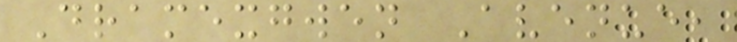Dramexgwen Avenue,
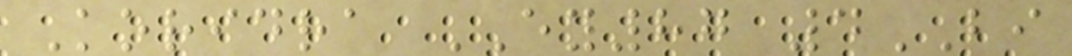Koridra EY87 4BI
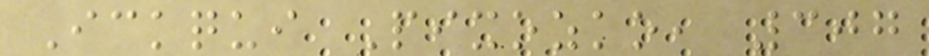Ickqui Pixozko, 307
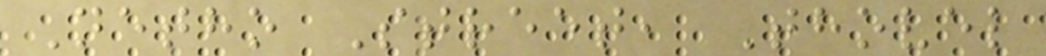Netho Street, Thovel
